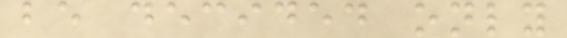be decided only
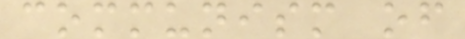communism of
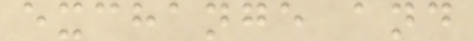exchange and
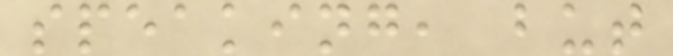speaking, but
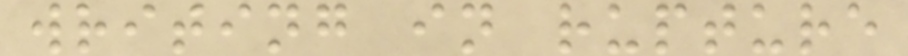writing in rupture
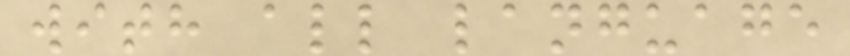with all language
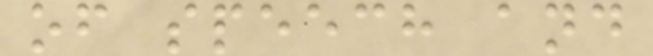of speech and
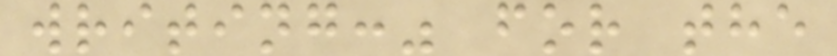writing:" for the
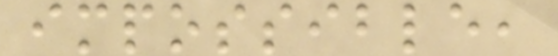impossible,
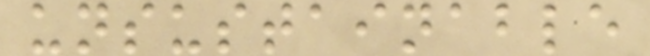unsustainable
